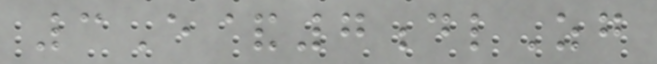3E&7dlZg
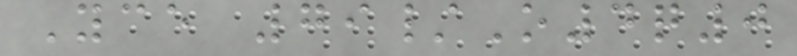Yce 79/O4q0
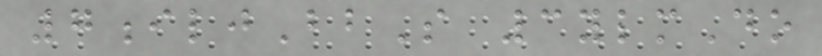7iljBbS 3ylmDo
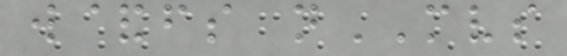w&fs nMVS
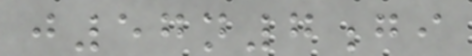j57n7gi
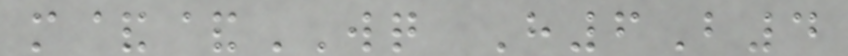m&&WQ H6B4
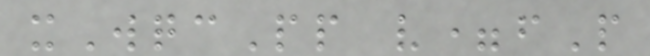xWqcPp v=fP
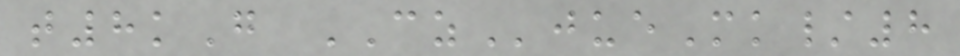t8kG CZjueMk/8
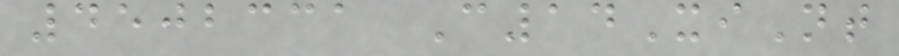4502331 C14XiNt
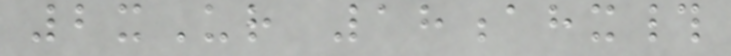2xUr 18ahx#
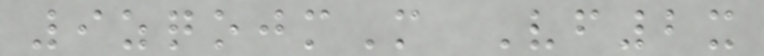9zqojmM Vf2x
